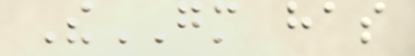TheGM has
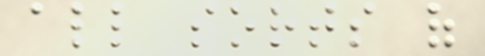all sorts of
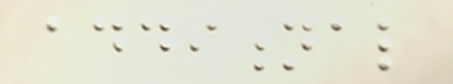additional
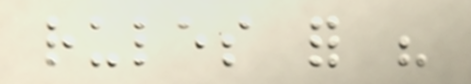rules for his
